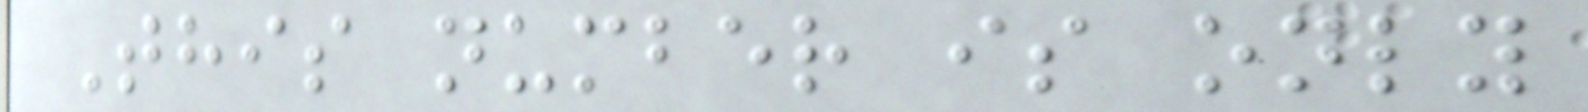This number is only
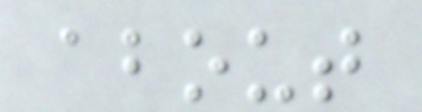about
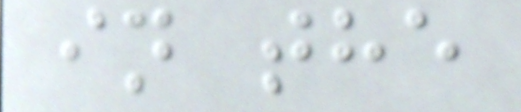in the
